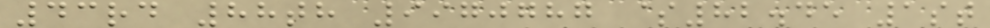43rd 88th 9970787 $82.45 1st
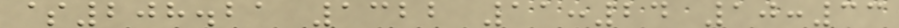$208.21 1322 11:24 10:33
